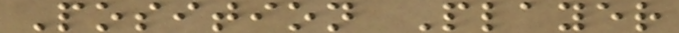Position Player
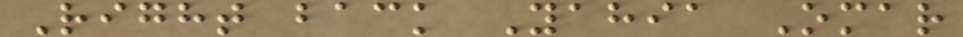Right back Yahia Omar
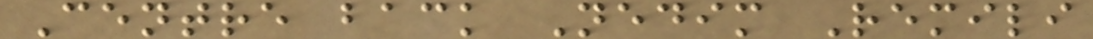Centre back Nedim Remili
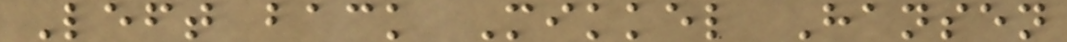Left back Mikkel Hansen
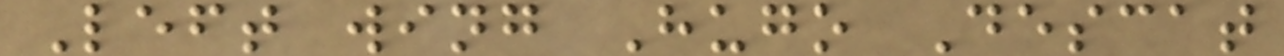Left wing Hugo Descat
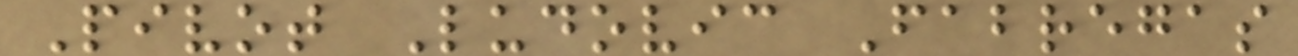Pivot Ludovic Fabregas
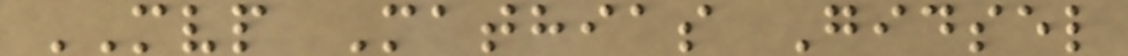MVP Mathias Gidsel
